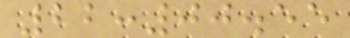22:00.55
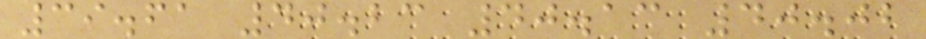39.61 40.23 40.13 40.02
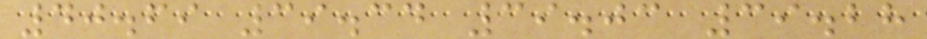40.69 39.34 39.03 39.28
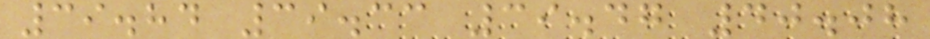39.84 39.33 39.47 40.08
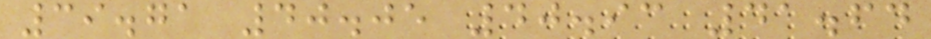39.71 40.05 40.93 41.64
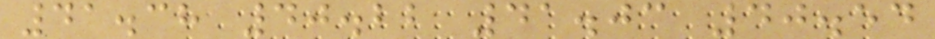41.38 40.22 41.03 40.54
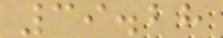39.28
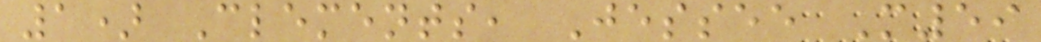1) Clements, Jessee M59
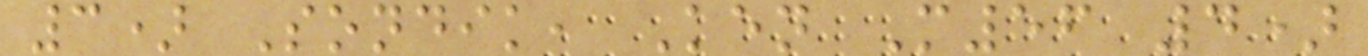3) Sondik, Ken M56 4)
